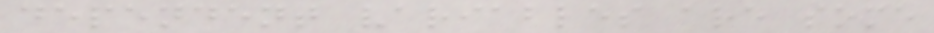dependent variables are some
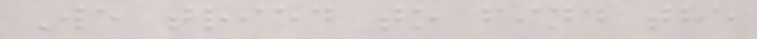We tried to find the
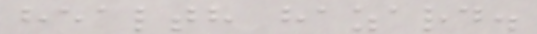health hazard.
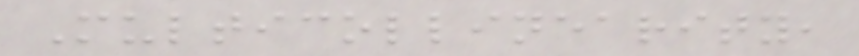Multicollinearity,
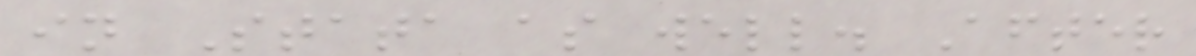in Stata as well. After
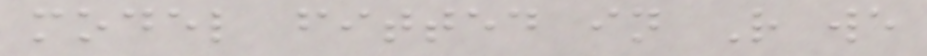model fitted in R we
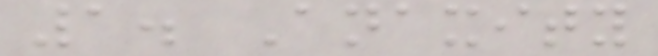1. Anaxity
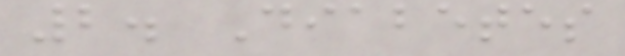2. Diabetes
